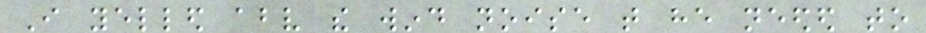I yelled above the wind noise that he needed to
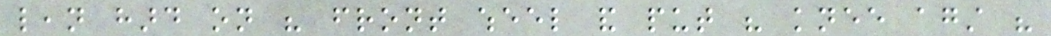lean hard on his front wheel and put his knee against his
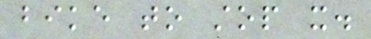bike to stop it.
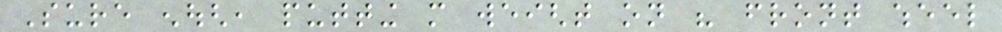Sure enough, putting more weight on his front wheel
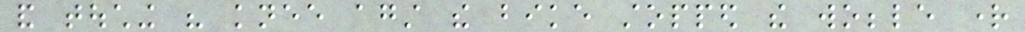and touching his knee against the bike stopped the wobble right
